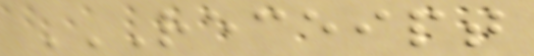RECEIPT
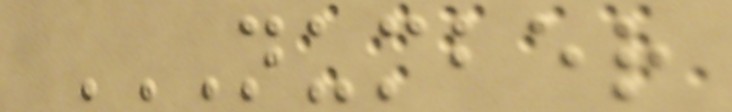NUMBER
